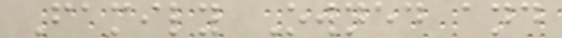Family Owned and
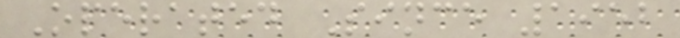Operated Since 1952
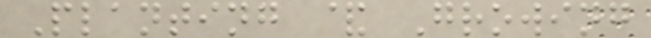Planting & Growing
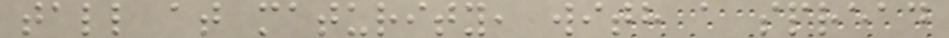tall at maturity, with a spread
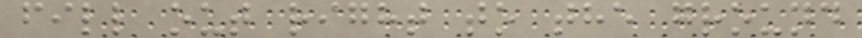fill out right to the ground
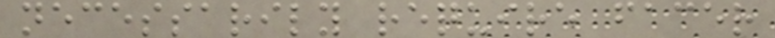necessarily require facer
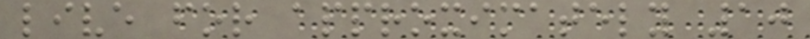live for approximately 10
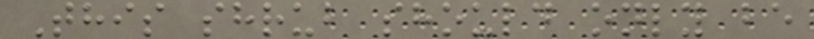This shrub should only be
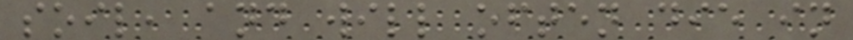soil, and will often die in
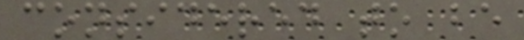considered to be
